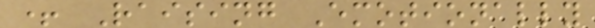+ Raising Emotionally
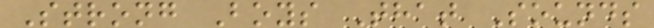Strong Boys That Sounds
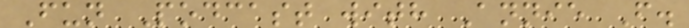Fun Podcast with Annie F.
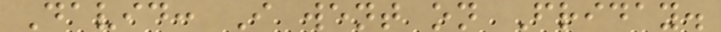David: I went on Friday.
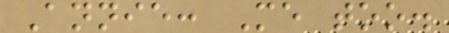Annie: Me too.
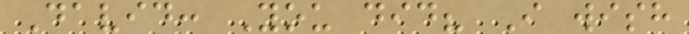David: You did? I wish
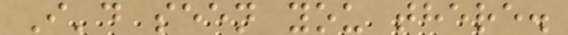I'd seen you there.
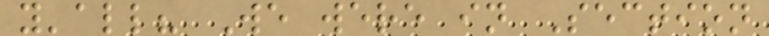y'all? We were in Section
